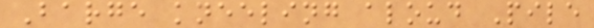Barge kneeling aloud Pile
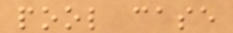pool case
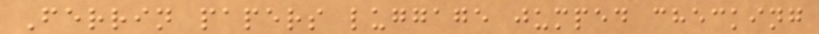Ferrin papers luggage jumped checking
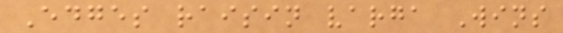Edges raisin varga Wins
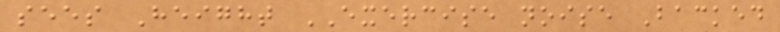sees Height EXERCISE noise Backed
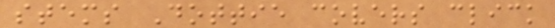stems Dottie covers click
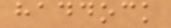haddock
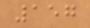157
